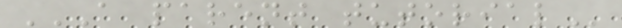A PARENT TUTORIAL
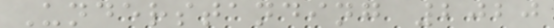Understanding 2020
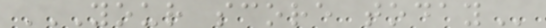YOUR SCORE TODAY
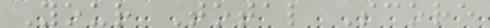Your Total Score
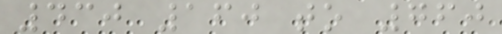430 160 to 760
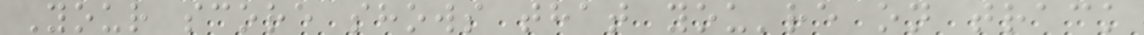Your score shows that you're on track
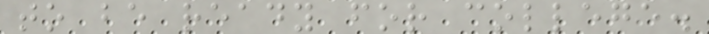to be ready for college.
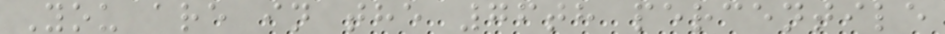You are in the 76th percentile
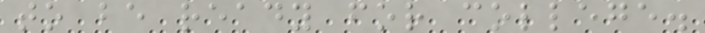to be ready for college.
